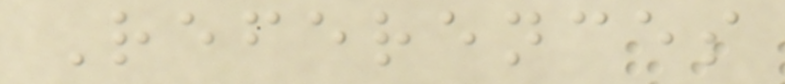References
